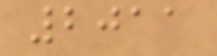2011
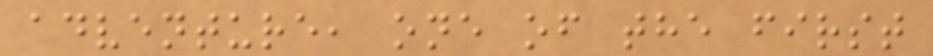adventure, one of the first
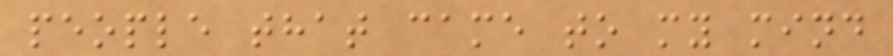people that came to my mind
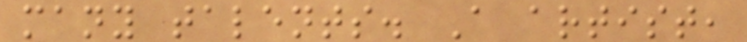many talents. A artist,
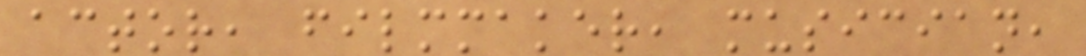actor, filmmaker, musician,
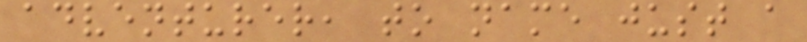adventurer, to name just a
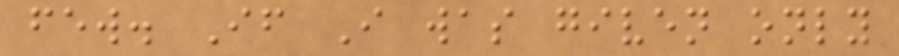few. If I was given only
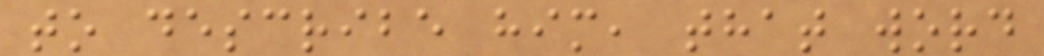to describe him, that word
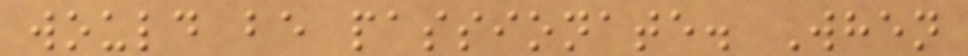would be passionate. When
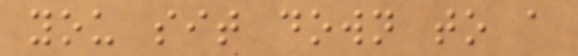you sit down to a
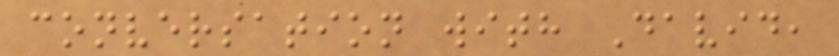conversation with David,
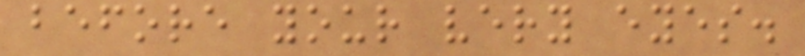before your very eyes.
